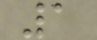1
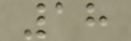18
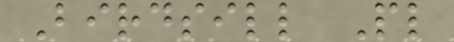Birdsill Pl
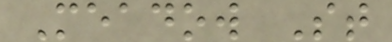Meadow St
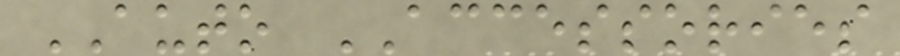AUTO ACCESSORIES
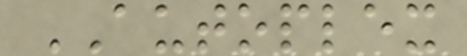AUTOPLEX
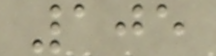105
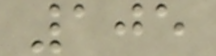105
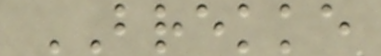BREKKE
